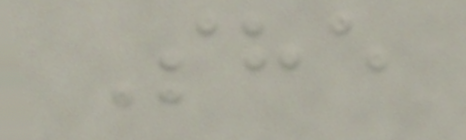She
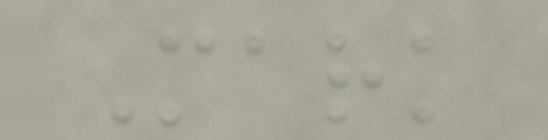Mark
